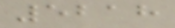5218
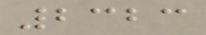2323
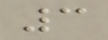3
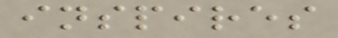inspires
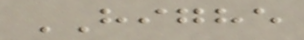HIGHE
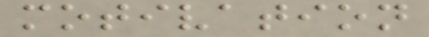motivation
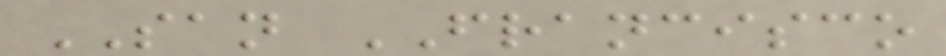SAN FRANCISCO
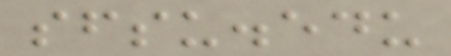sfsu.edu
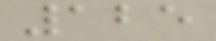125
